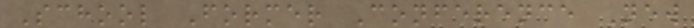School Former Conference New
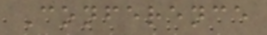Conference
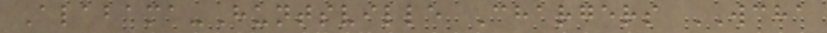Alabama-Huntsville Chargers WCHA
